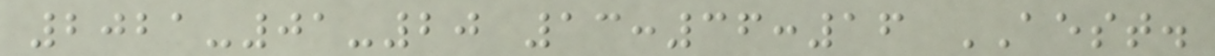2021-01-20 13:36:16 AEST.
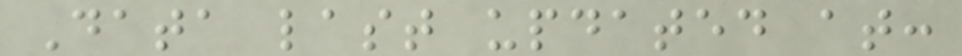Data last updated at:
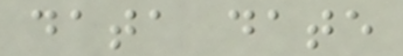data date
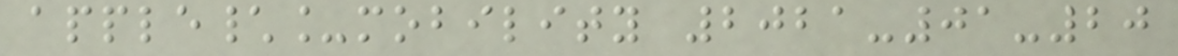apple\_mobility 2021-01-20
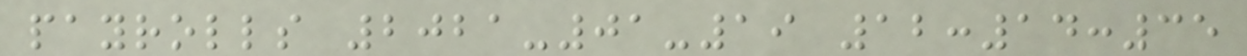payrolls 2021-01-19 12:14:35
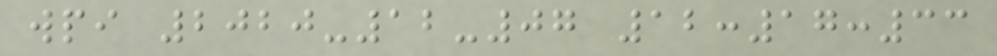wpi 2020-12-07 12:17:33
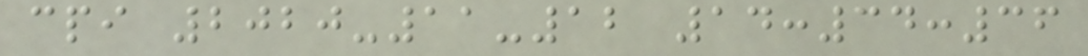cpi 2020-11-12 14:34:36
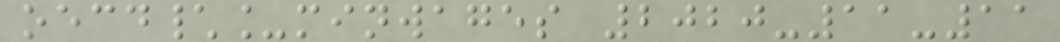oecd\_minwages 2020-11-11
